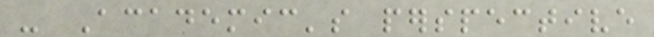- Academic's perspective
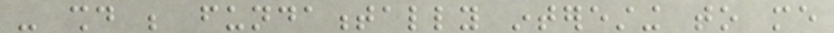- should be fundamentally interesting to me
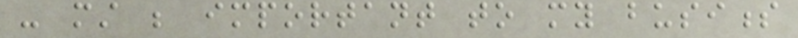- must be important to my business
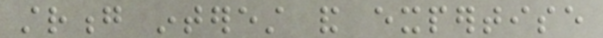strong interest and expertise
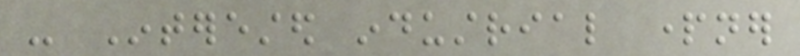- Interested industrial partner
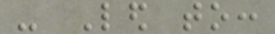- Led to:
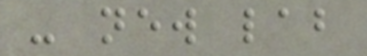- new lab
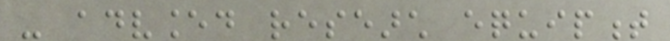- advanced research equipment
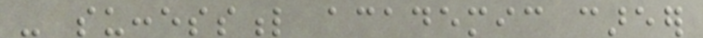- successful academic career
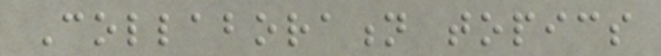Collaboration topics
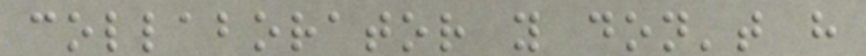collaborator you don't have
